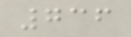736
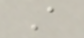A
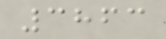3863
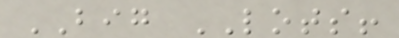BIG LOTS!
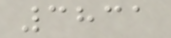3831
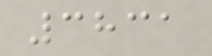3831
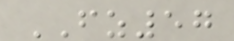FZ57
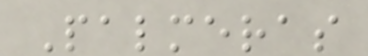Palmeras
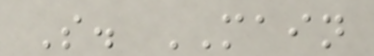S. MAIN
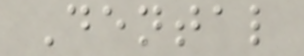Dental
